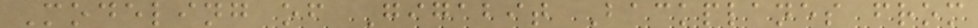Modeling of Gigabit Backplanes from
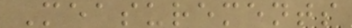Measurements
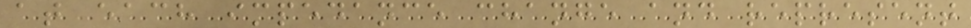at each impedance change and represent
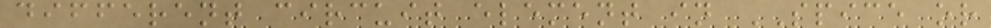different circuit element in SPICE or
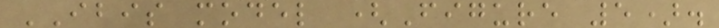IBIS model (Figure 5).
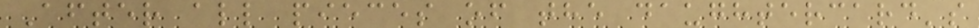After all pieces of the daughtercard's
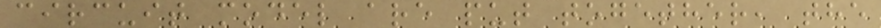circuit model are put together, the
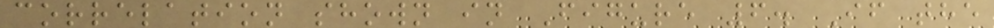correlation shown in Figure 6. If the
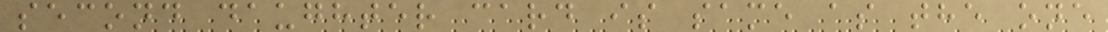second daughter card is same as the one
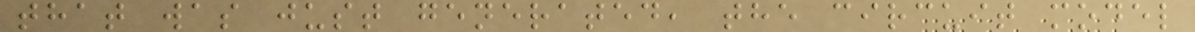that was just generated, the circuit model
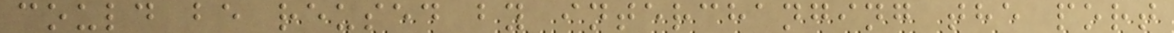could be reused by interchanging the port
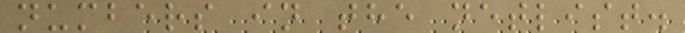numbers in the netlist.
